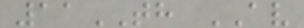11TH AV
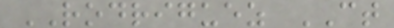RODRIGUEZ CT
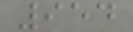954
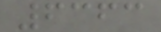6363
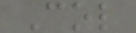Col
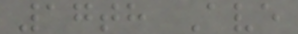17th Ave
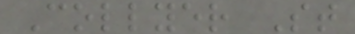Collyer St
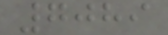7089
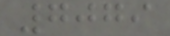7079
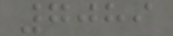7089
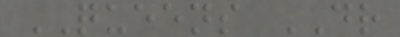QUEENS DR
